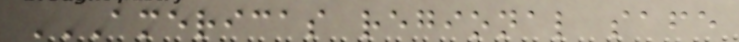AMERICAS REGIONAL SAFE
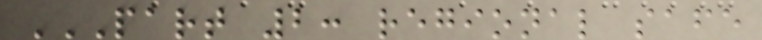PART 2: REGIONAL SAFE
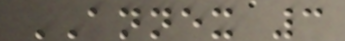ANNEX 3
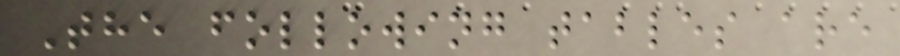The following tables are
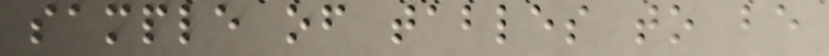sample of tables to be
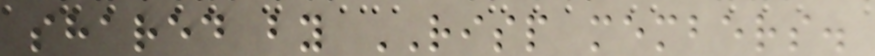shared by RISP members.
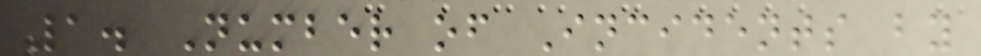1. Number of Incidents by
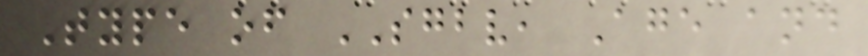Type of SGBV, Age and
